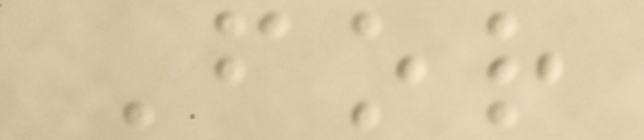For
